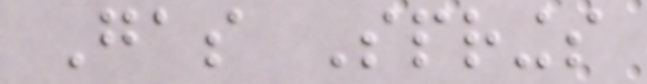Gas Springs
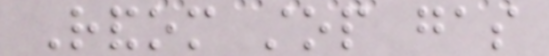Random stop gas
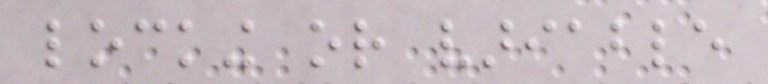locking or variable
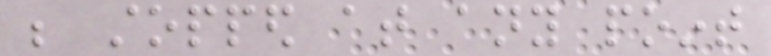be stopped at any point
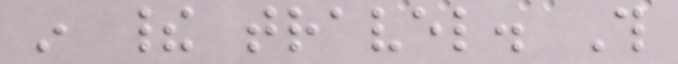in their travel. This
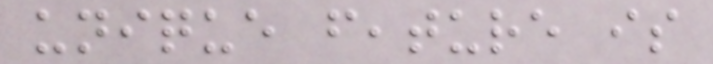unique feature is
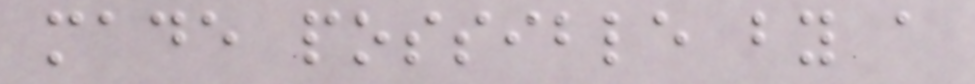made possible by a
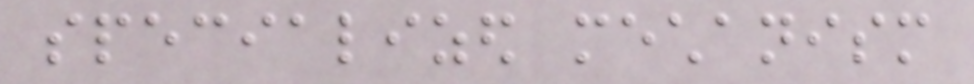specialized mechanism
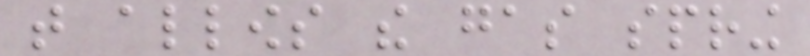that allows the gas spring
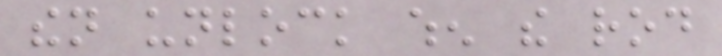then unlock when the rod
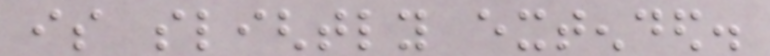is slightly extended.
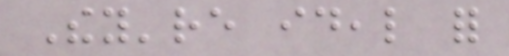They're ideal for
